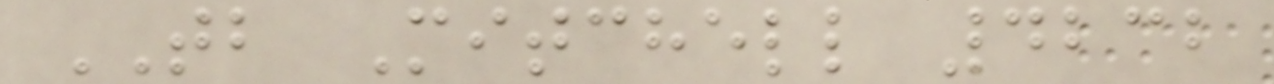TB Mitchell 4232
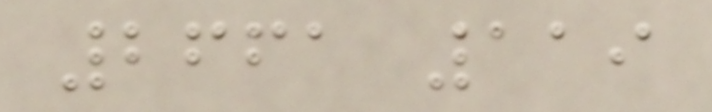2661 119
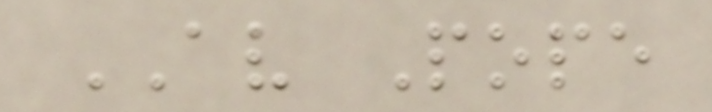AV Pope
